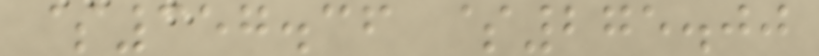$357.36 $275.00
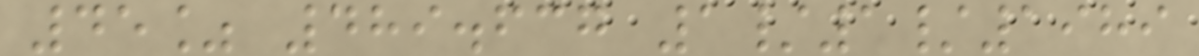45% 489.637 1/1/1989
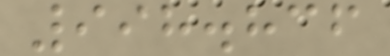998.836
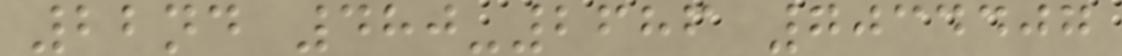22nd 480-2686 7034407
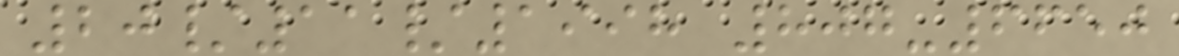20/11/1998 807-6650
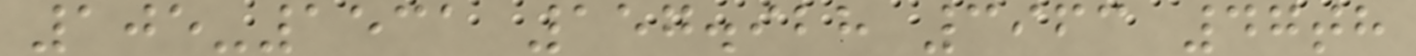105-1531 157.928 3963 47th
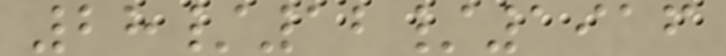28/12/1916
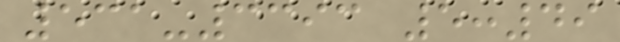531-3393 5:49
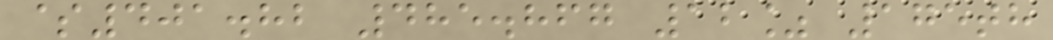$401.82 485.867 12% 175th
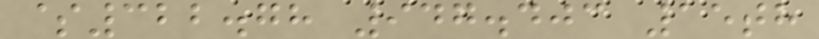$322.78 947.403 15th
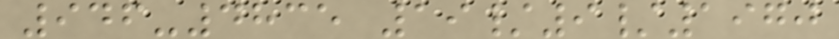946-4835 19/9/1970
